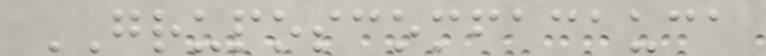GRUPOSCOMFACAUCA
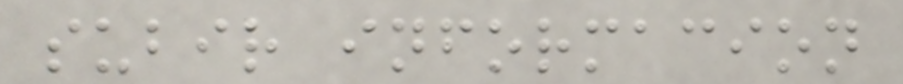subir informacion
